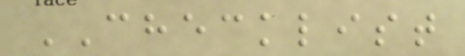CHECKLIST
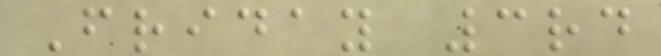Friday 3rd
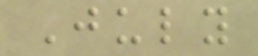July
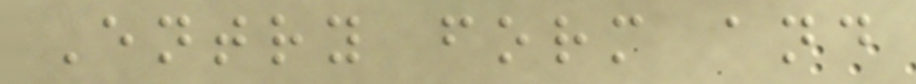Entry form and
